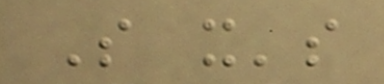So it's
